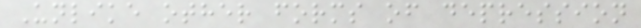Unlike other forms of depression
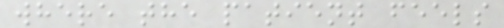where the patient feels
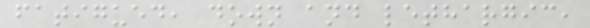fatigued, down and lethargic,
